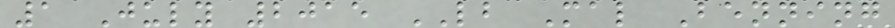1 July 2015 LB Mal Benning
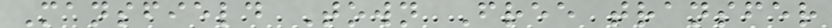Mansfield Town Free transfer
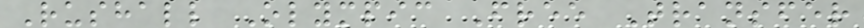Rushall Olympic Free Transfer
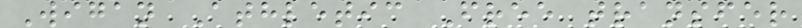Wigan Athletic Free transfer
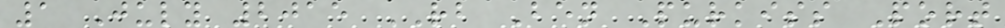1 July 2015 RB Ben Purkiss Port
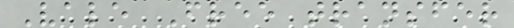Vale Free transfer
